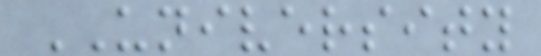UNIVERSITY
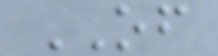OF
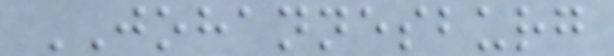JOHANNESBURG
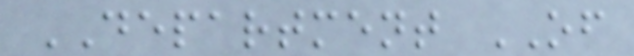DEPARTMENT OF
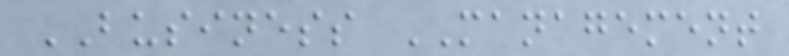BUSINESS MANAGEMENT
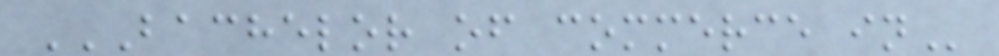BACHELOR OF COMMERCE IN
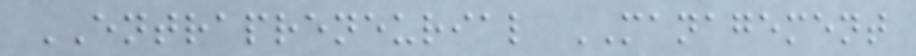ENTRAPRENEURIAL MANAGEMENT
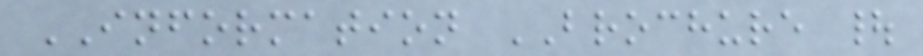INFORMATION BROCHURE |
